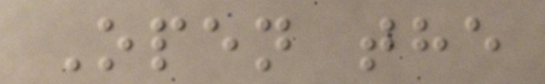Open the
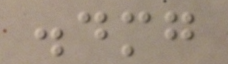.dmg
